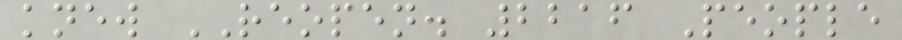knew REOPEN. 2216 People
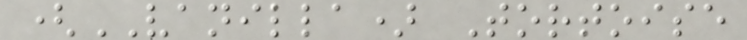(VANILLA) Tortoise
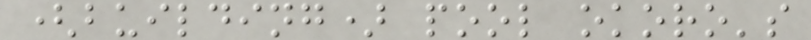(building) pool okoro's
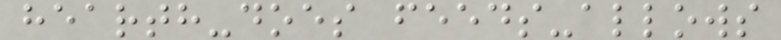hearth-does feeds-allows
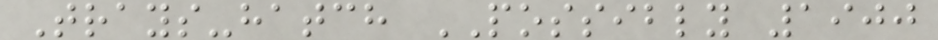Trays-hatch POSSIBLY 1900
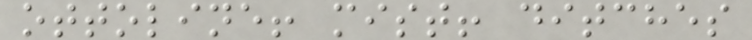ottoline! mist! ditches
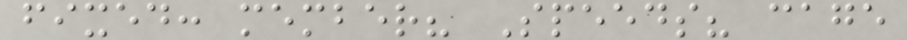fixed: member? Speeds? cage
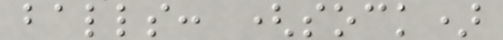balls: (sock)
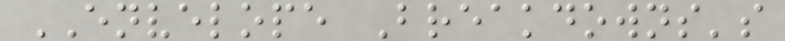ENVELOPE Breakdowns's
